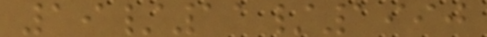19/11/1990
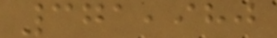371,980
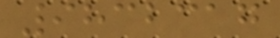9832317
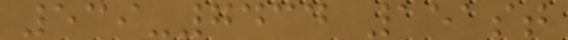539-7434 151st
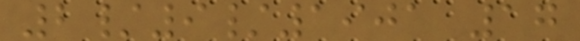2/9/1901 17
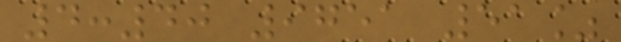4:40 9751 51%
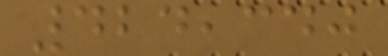424,340
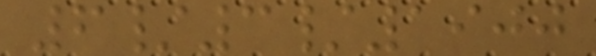6/3/1900
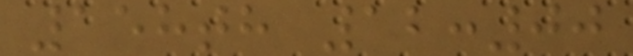158th 12:00
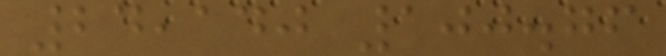24,140 100.76
